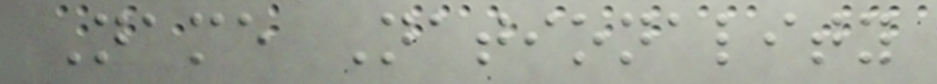Name Nationality
